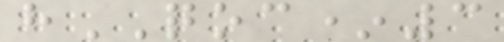hQOC*3
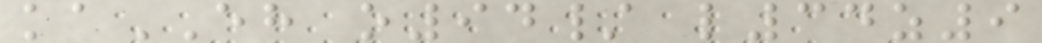kaEH o94/ l34z9
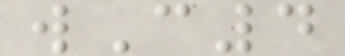wC4
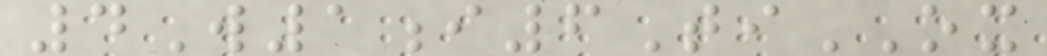4W1i6TiOX
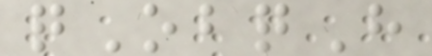qObqH
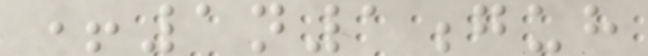+1n1guh
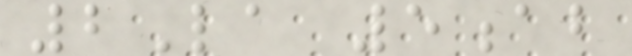2La 5ab
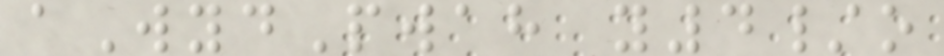aWydPwah y4/o
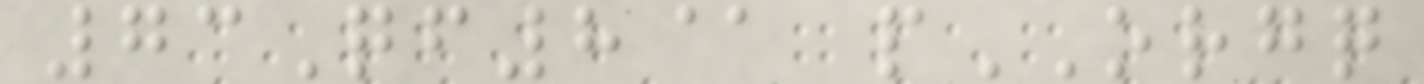73Qf8@ pORGQ
